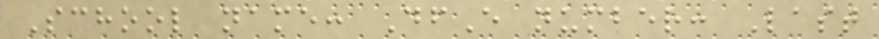School name: DfE number: Last
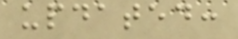updated:
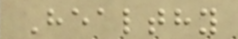Healthy
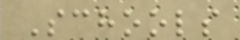Schools
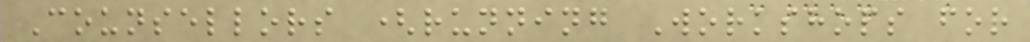Counsellors (running Workshops for
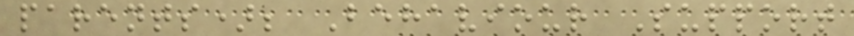parents); Behaviour Support
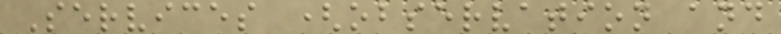Services (observation and
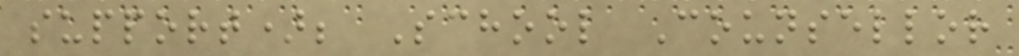support); School Counsellor
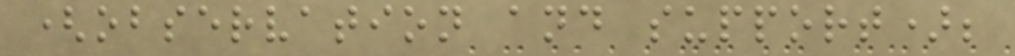(observation and support);
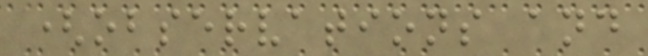(observations and
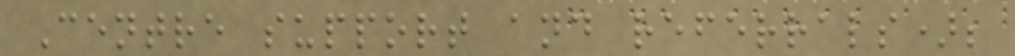Centre support and referrals);
